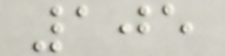105
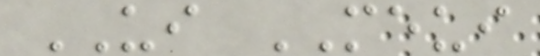UI MEUI
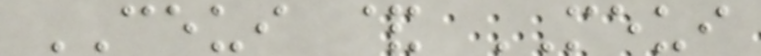CEUI & MEUI
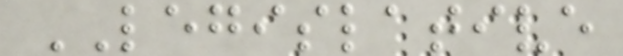LEGISLATIVE
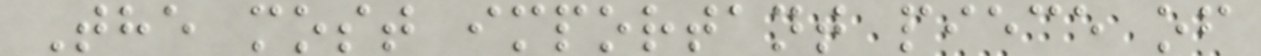The most important piece of
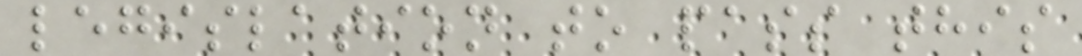legislation to pass this
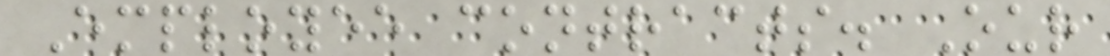Employee contracts. Our
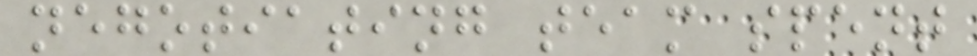negotiating team spent
